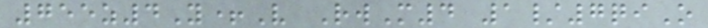755z4Y+V RwM4 1/7qiO
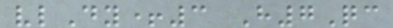vlDy+3 H7Qc
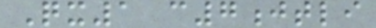Qx1 c7jtli
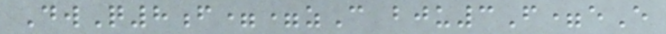DwQ8f==zC bju3F=eE
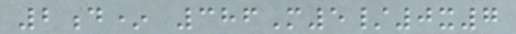2d* 386M5/0x7
